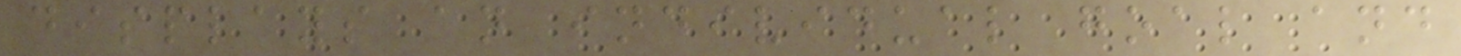displays an individual goal and
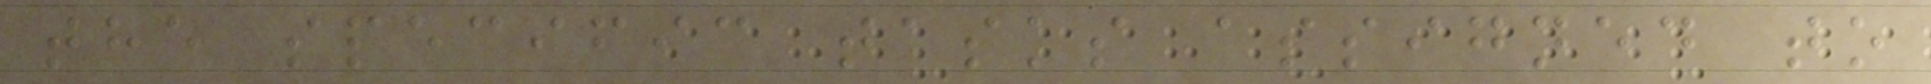the specific tasks assigned to
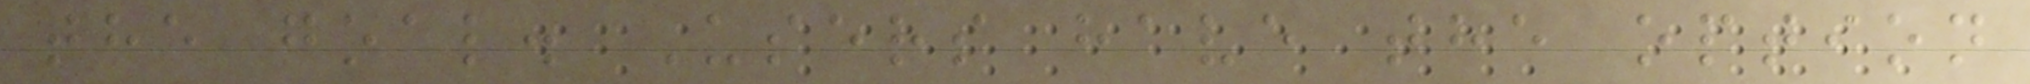the goal. Users have the option
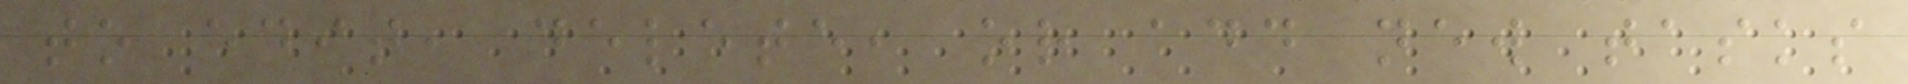to edit, delete, or add new tasks
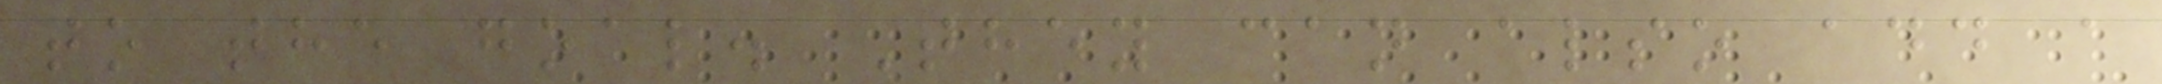to the goal. They can also add a
